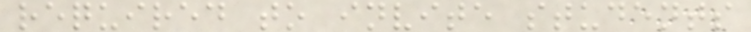required to invite students
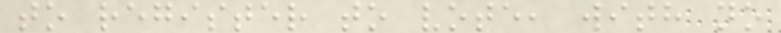to register to vote, with no
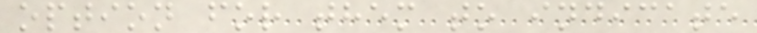option for them to indicate
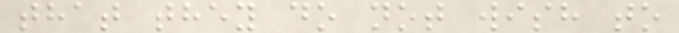that they do not wish to
